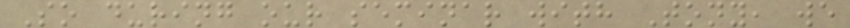So during our seminar with Tony, we
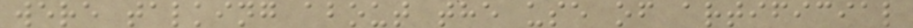were talking about the use of artificial
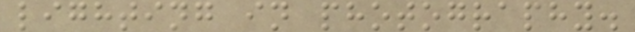lighting in photography.
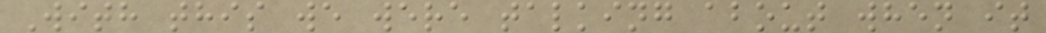With this we were talking about when it
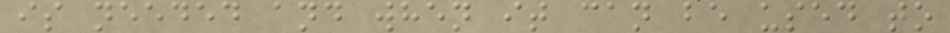is needed and when it can be used to
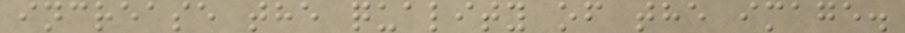increase the quality of the image.
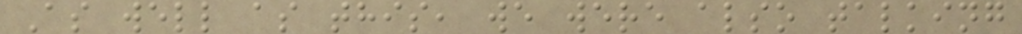As well as this, we were also talking
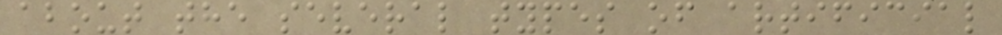about the several types of artificial
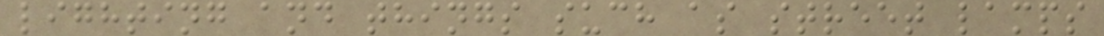lighting and things such as street lamps
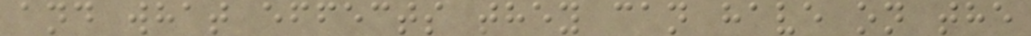and what effects they can have on the
